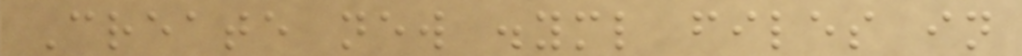Create new .yml files in
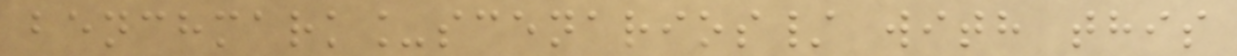benchmark_scenarios/ with this
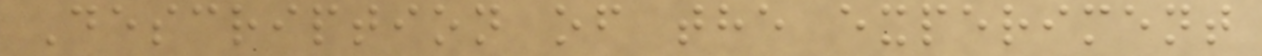Description of the experiment
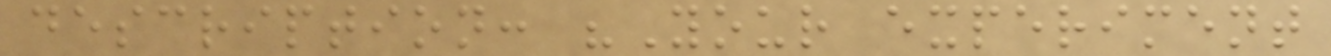description: "Your experiment
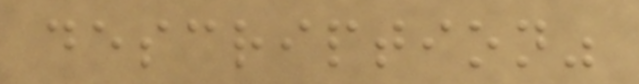description"
